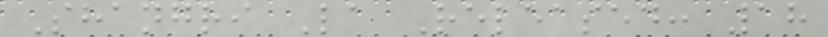Shangri La Released: 18
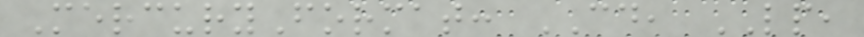MercuryFormat: CD, LP,
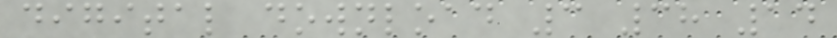digital download 3 38 14
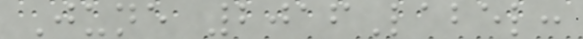June 2016Label:
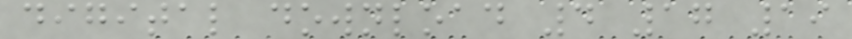digital download 4 17 19
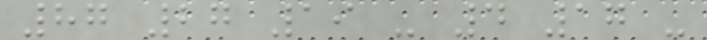87 27 19 - 4 17 -
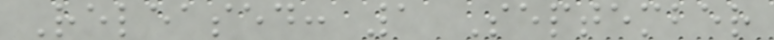Released: 1 September
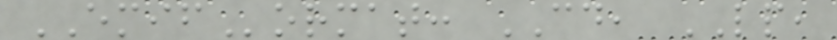EMIFormat: CD, LP,
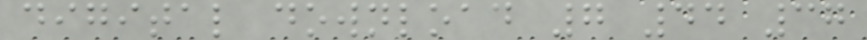digital download 7 44 37
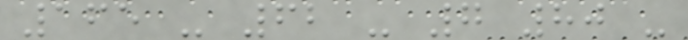165 - 62 - 7 80 -
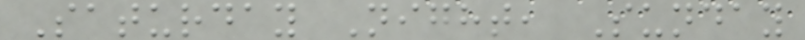Saturday Night, Sunday
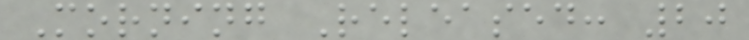Morning Released: 20
